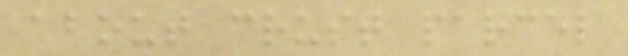about crust parcel
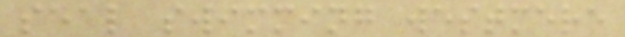seal swimming westmere
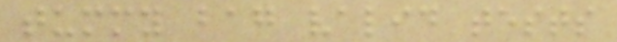tummy bag valid tests
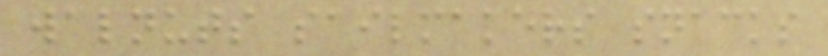walnuts sailmakers snacks
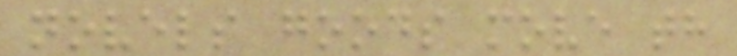novels goods move th
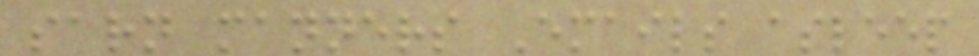sarn manners Emails asleep
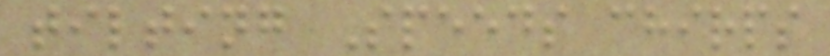tilting Speeds chirps
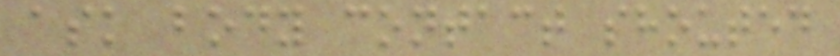ask body contact shouted
